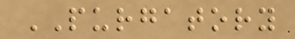PURGATORY
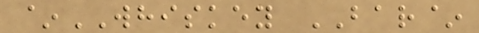~WHISKEY BAR~
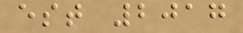est 2017
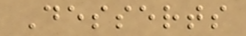Desserts
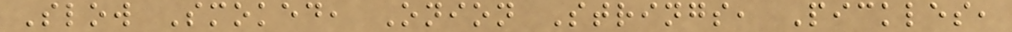Slow Smoked, Onion Strings, Pickles,
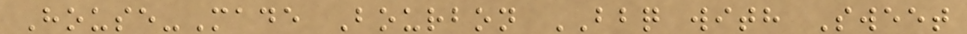House-Made Bourbon BBQ with Sweet
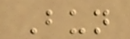Bun
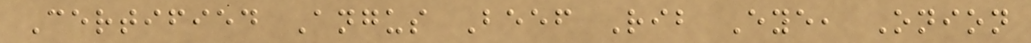Certified Angus Beef Rib Eye, Onion
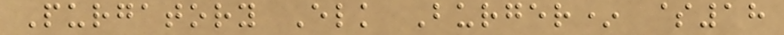Purgatory Elk Burger* $18
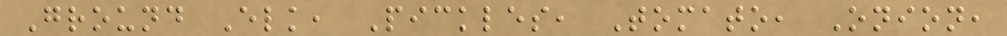Ground Elk, Pickles, Tomato, Onion,
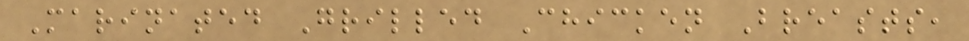Marinated Grilled Chicken Breasts,
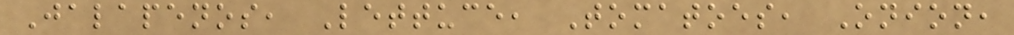Jalapenos, Lettuce, Tomatoes, Onion,
